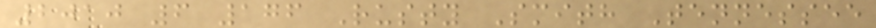2010 6 176 Rusty Smith Tennessee
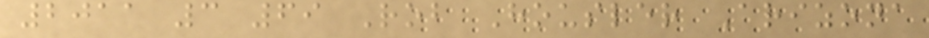2011 3 69 Rob Housler Arizona
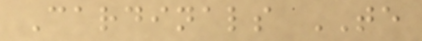Cardinals TE
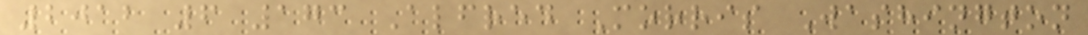2012 6 173 Alfred Morris Washington
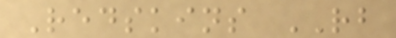Redskins RB
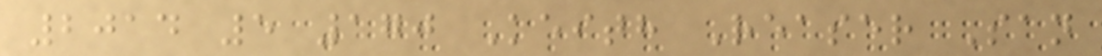2014 5 170 Keith Reaser San
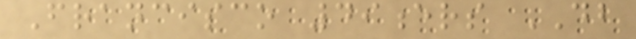Francisco 49ers DB
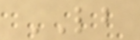LB
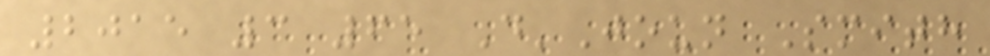2015 3 65 D'Joun Smith
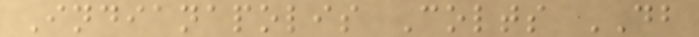Indianapolis Colts DB
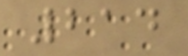214
